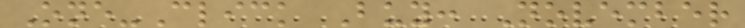One-Click Buy: November
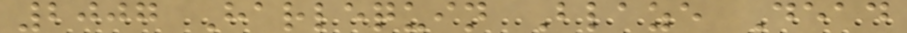2007 Harlequin Blaze Dead
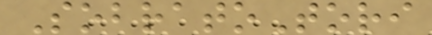SobratoTori
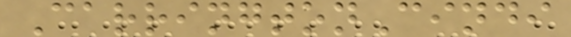CarringtonCindi
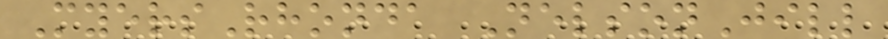MyersRhonda NelsonJill
